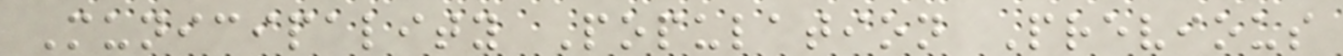Municipality Population Previous
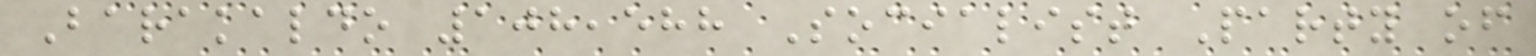Barakaldo 108,588 Socialist Party of
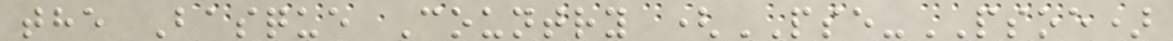the Basque Country (PSE-PSOE)
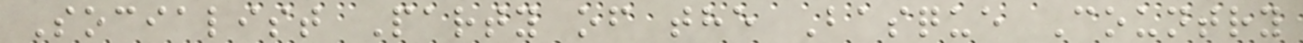Socialist Party of the Basque Country
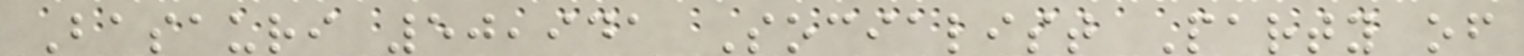Basauri 50,941 Socialist Party of
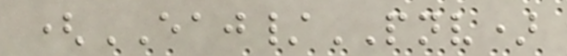(EAJ/PNV)
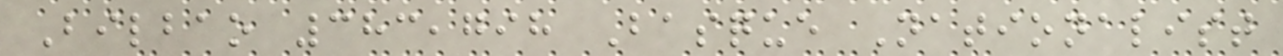Bilbao 383,798 Basque Nationalist
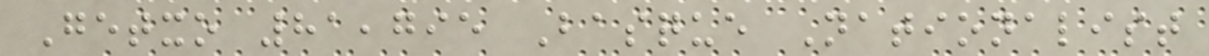Getxo 81,795 Basque Nationalist
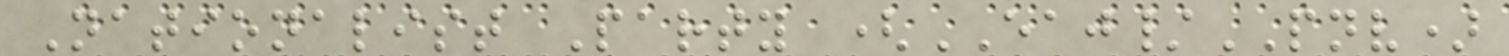Nationalist Party (EAJ/PNV)
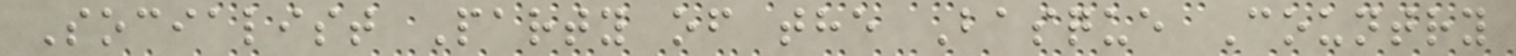Socialist Party of the Basque Country
